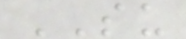SU
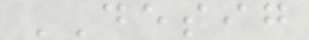DESIG
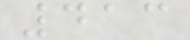413
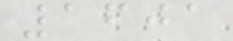1601
